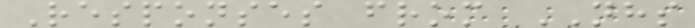Responses from NHS
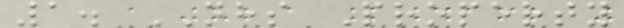1. NHS Property
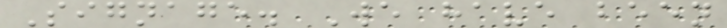Signage. We have been
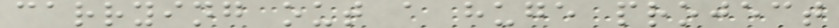carrying out a huge project
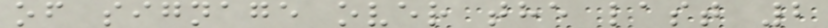of signage over the last 2
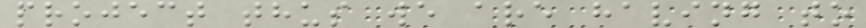project thus we are having to
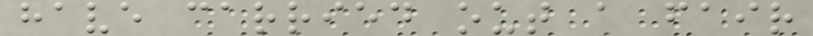have carried out a fair
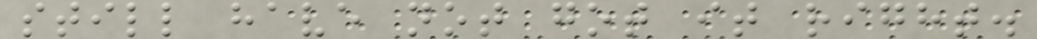still have not got it right.
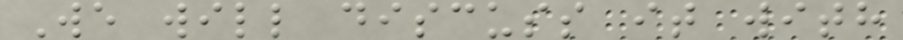We will discuss it with
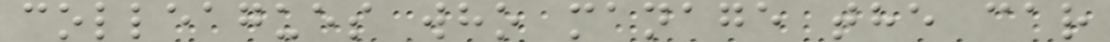colleagues who manage the car
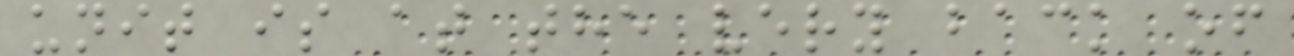unit is at the very back of
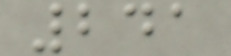241
